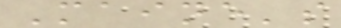Maine's
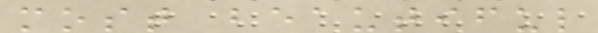most beautiful
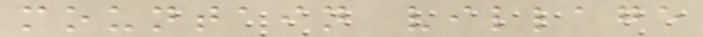mountain village
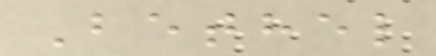Bethel
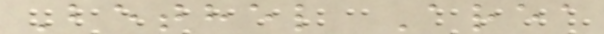Bethel Area
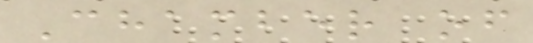Chamber of
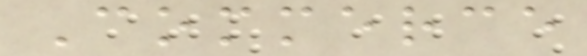Commerce
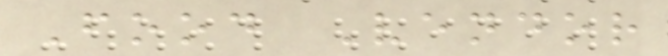Food Vendor
